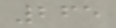265
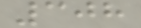308
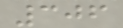306
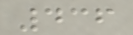436
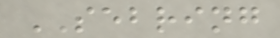SEBRING
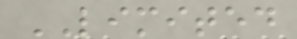LIMITED
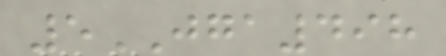5JGA498
